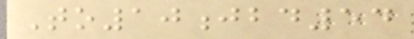To10jbd54
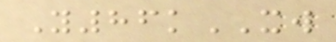Y86kXW
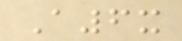A6x
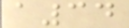a34
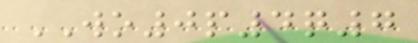WO0p4q7
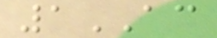1AC
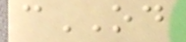cOD
